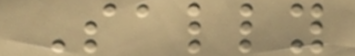Sally
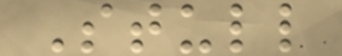Stull
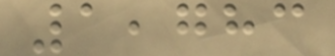1,783
